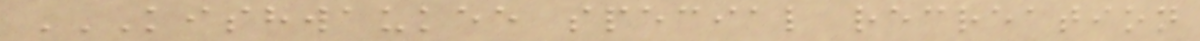KISHWAUKEE SPECIAL RECREATION
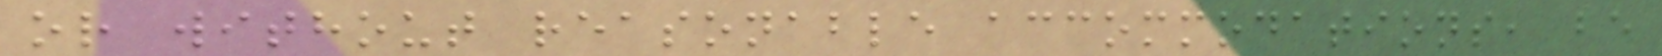or without reasonable accommodations, be
